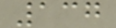137
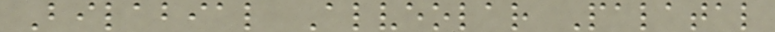Bilabial Alveolar Palatal
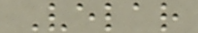Velar
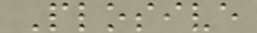Plosive
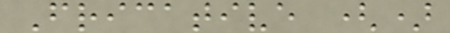Fricative ()
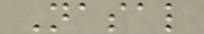Nasal
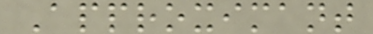Approximant
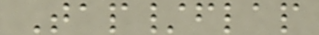Tap/flap
